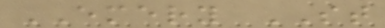EMERY ST
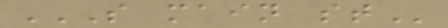S MAIN ST
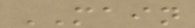MAIN
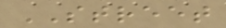STREET
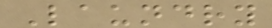Laundry
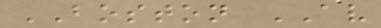BOSTON AV
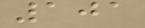101
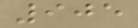905
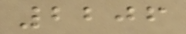2206
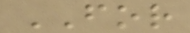FOR
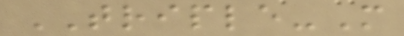TRIPLE-M
